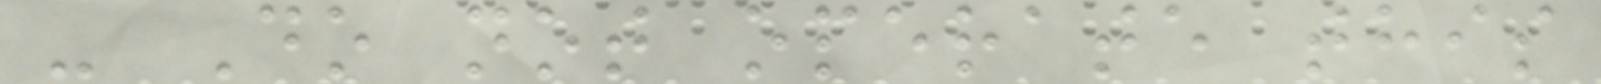- Do not operate this
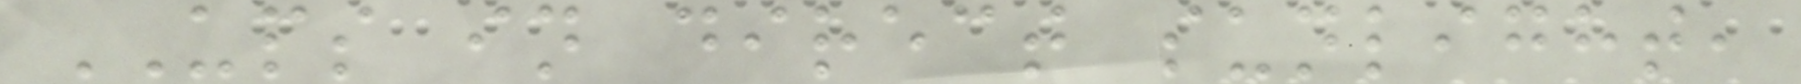UPS in direct sunlight,
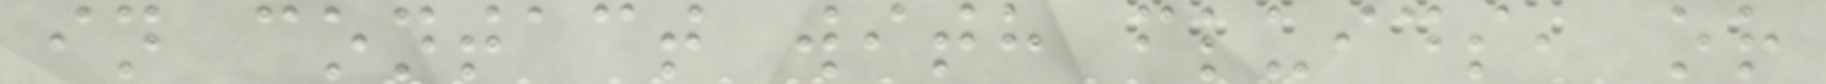in contact with fluids, or
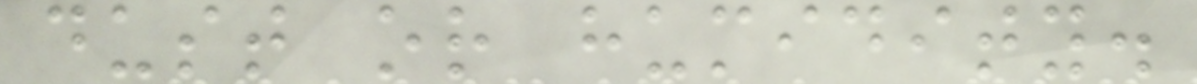dust or humidity.
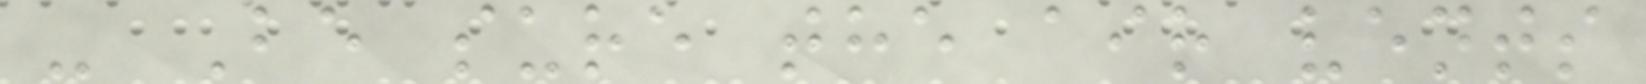- Be sure the air vents
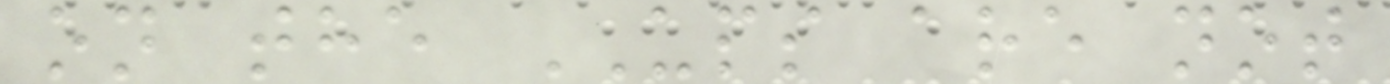on the UPS are not
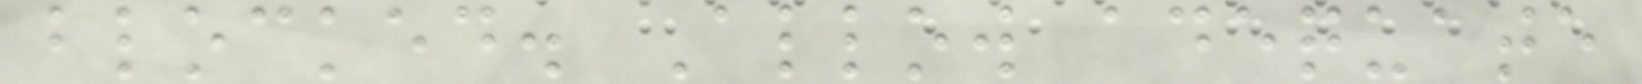blocked. Allow adequate
